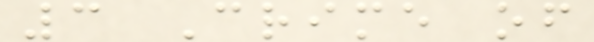3 Crime of
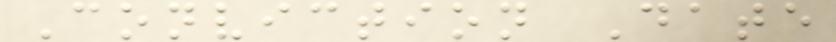Conviction Date
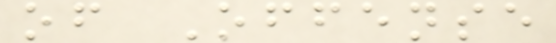of Offense
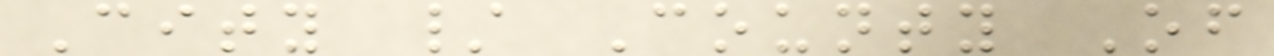City / County Of
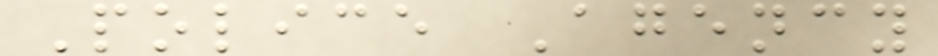Police Agency
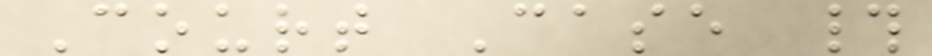Court Case #
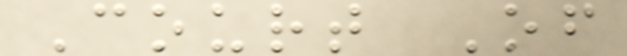Court Of
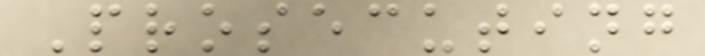Prosecuting
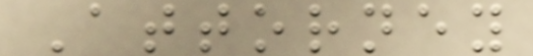Attorney
